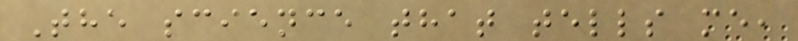The science that tells me,
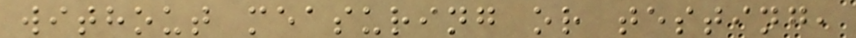without measuring or testing,
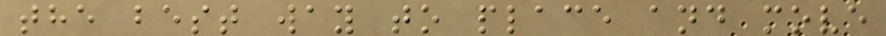the best way to place and move
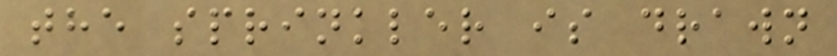the sprinkler is drawn
